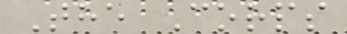The Corps
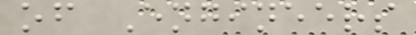of Engineers
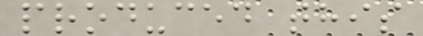produced this
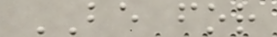BE for
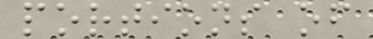portions of
